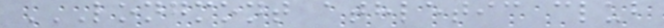LONGMONT ATHLETIC CLUB
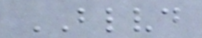BLVD
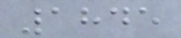1845
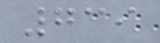739
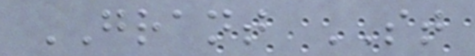GRANT ST
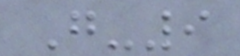G-9
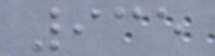935
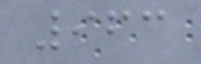963
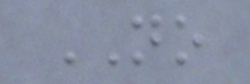NO
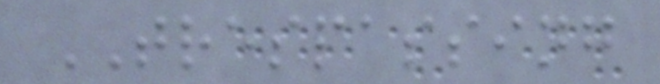TRESPASSING
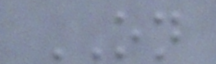ON
